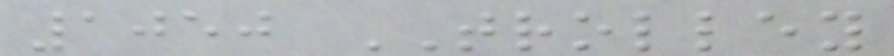1050 TROLLEY
